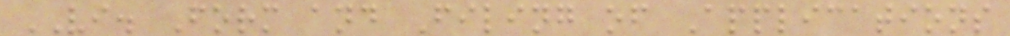VI. Form and Filing of Applications
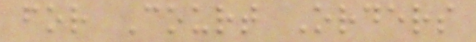for Court Orders
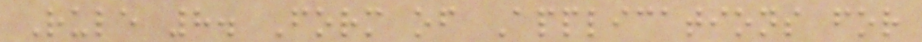Rule 8. Form of Applications for
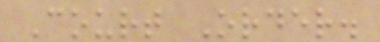Court Order.
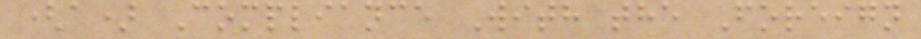(a) Compliance With the Foreign
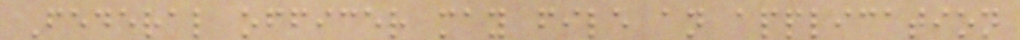Federal officer may file an application
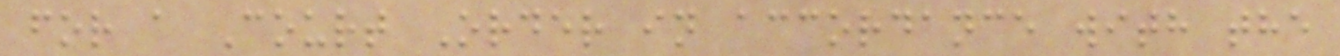for a Court Order in accordance with the
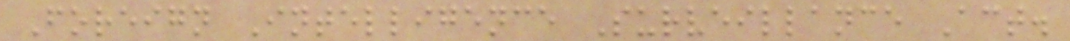Foreign Intelligence Surveillance Act.
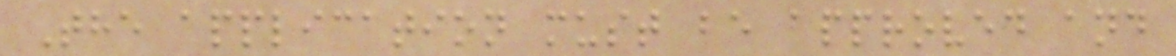The application must be approved and
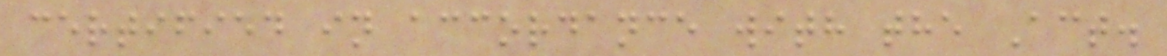certified in accordance with the Act.
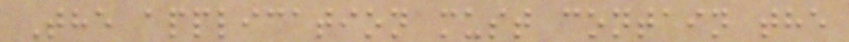The application must contain the
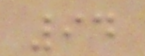94
